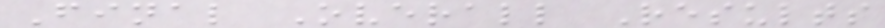Final Overall Results
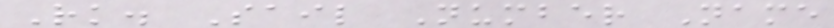Rk. Sail Number Name
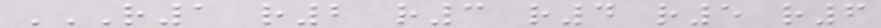R1 R2 R3 R4 R5 R6
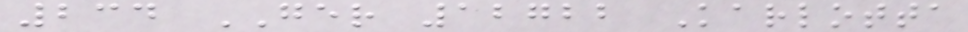234 GER 12722 Karlotta
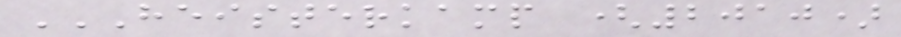HEISTERKAMP (2010)
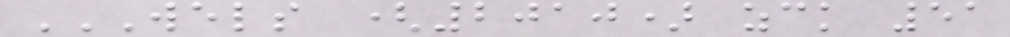WELS (2010) ZCK 51
